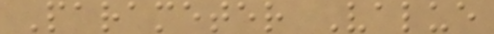Parameter Value
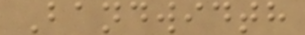Bandwidth
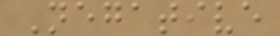Negative
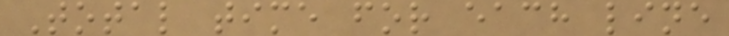Total time for each line
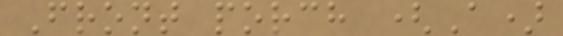Front porch (A)
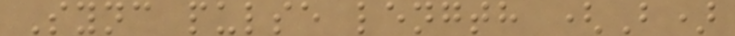Sync pulse length (B)
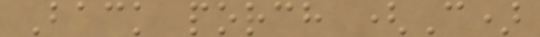Back porch (C)
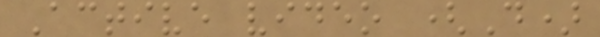Active video (D)
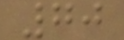70
